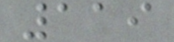119
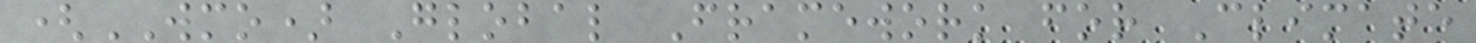(WMO) Global Framework for Climate
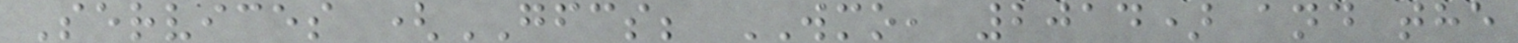Services (GFCS; WMO, 2014) and the
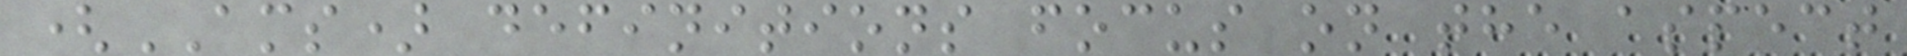(AMS) definitions focus on the aspect
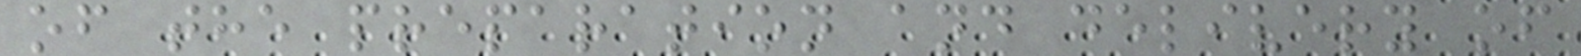of the preparation and delivery of
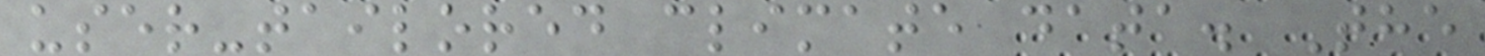user-tailored climate data. The
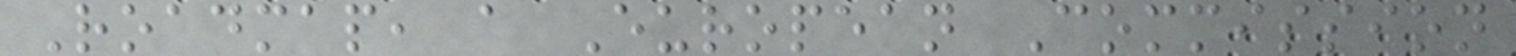Roadmap, a European Commission
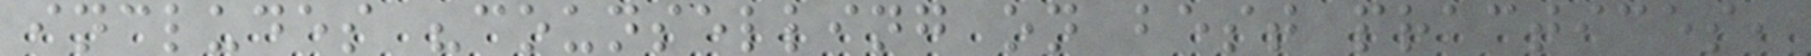includes "counselling on best practices,
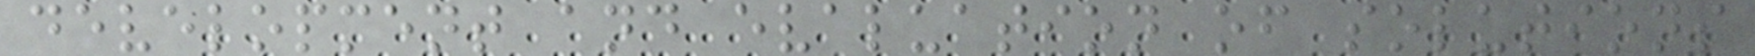development and evaluation of solutions
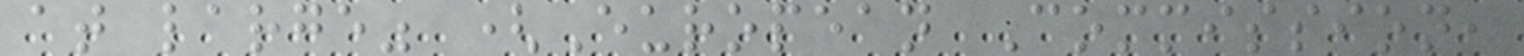at large" (European Commission,
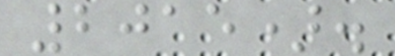2015).
